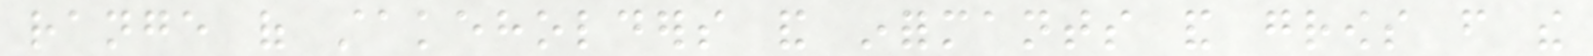range of stakeholders and informants and grows from the
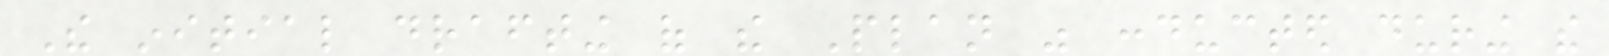The initial drafting of the Plan was conducted during the
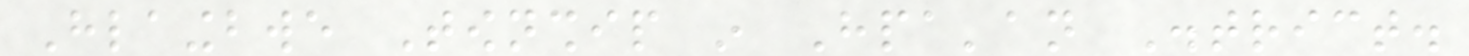Hlaingbwe Township in Hpa'an District.
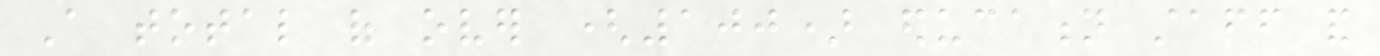A total of over (100) education staff and
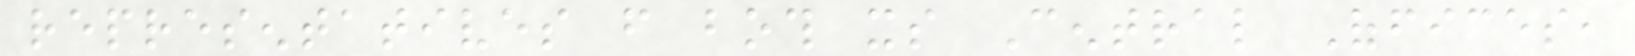representatives from both its Central Offices,
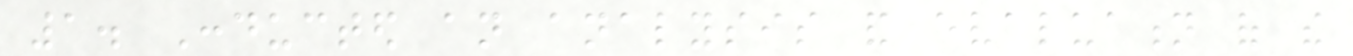1. Conducted an analysis and evaluation of the
